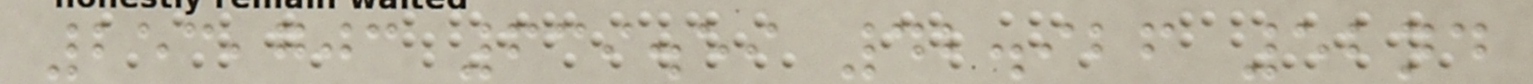253,703 639.59 42.926 52nd
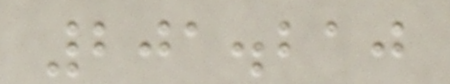201.210
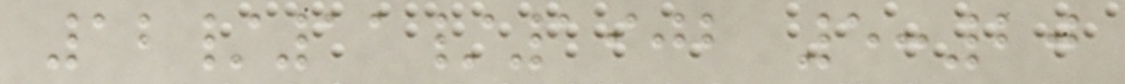12/11/1902 5:20
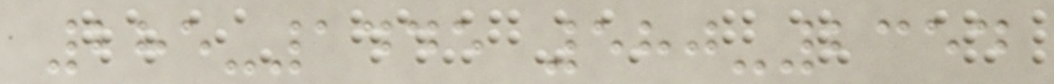285-1445 580-2354
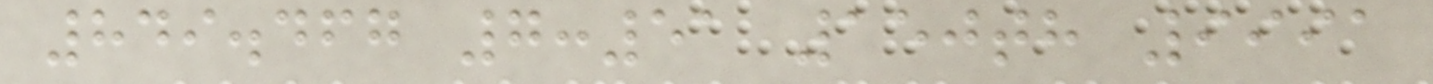849.467 7:51 150th 9991
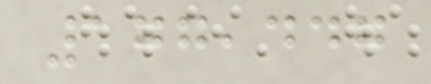177,447
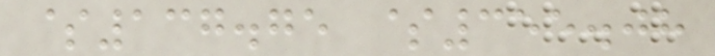$137.75 $355.08
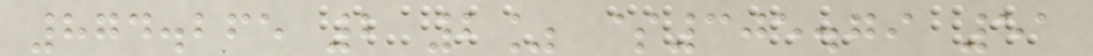874.265 2 2% $305.79 51
